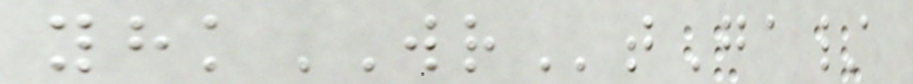yhkWRtGa/
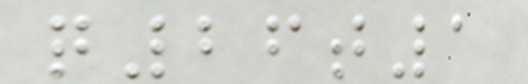q26t1
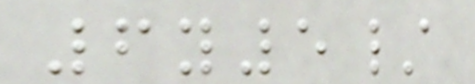6y5/
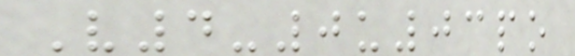V4-0u03po
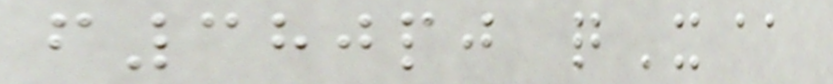f380pj qX@
